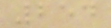254
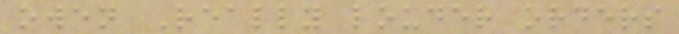owen Really louder orders
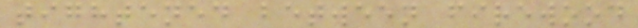tightened between firewood
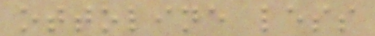ottoline less
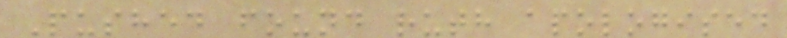Pushed found ruth apologised
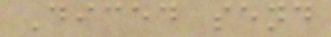Diced send
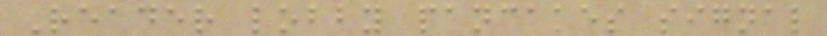Reader lobby pancakes signal
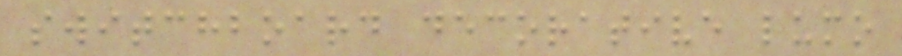switchboard decorative lumo
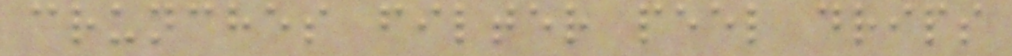crunches filter peel drips
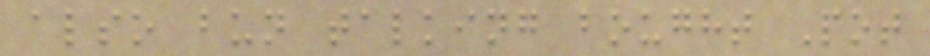also bun talking bought Pot
